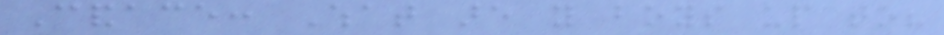Candace: What are you boys up to?
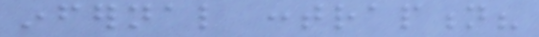infernal contraption?
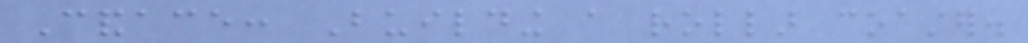Candace: Building a rollar coaster.
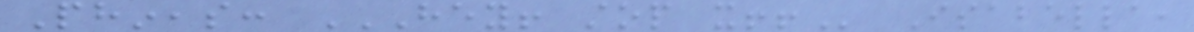Phineas: HEY! STOP IT!! Isabella,
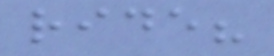ride?
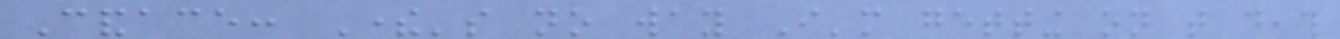Candace: There's no way I'm getting on that death
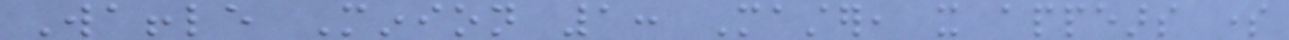Waffle Minion 1: Master, it appears some
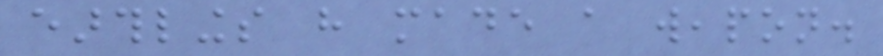earthlings have made a weapon.
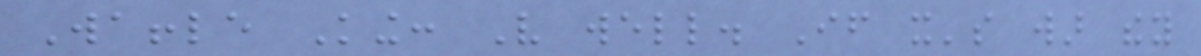Waffle King: Very well. If it's war they
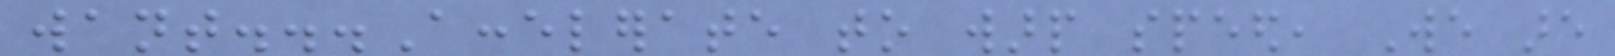want...Accelerate to warp speed, We are
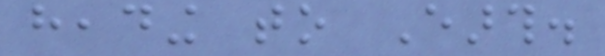heading to Earth.
